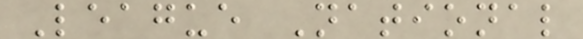League National
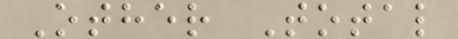Other Total
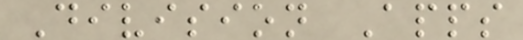Division Apps
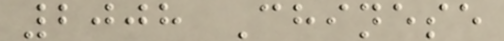2008 Chinese
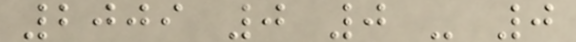2009 0 0 - 0
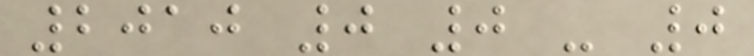2010 0 0 - 0
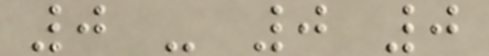0 - 0 0
